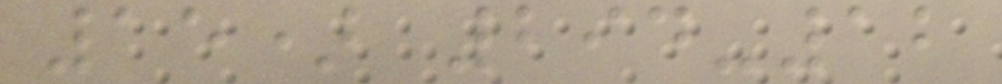15) 294-12
